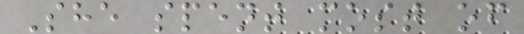She spent most of
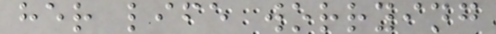her life worrying
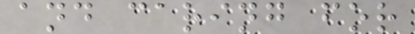and caring for
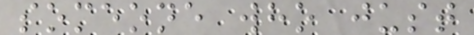someone who just
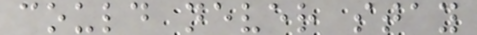could never stay
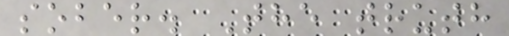sober. The truth
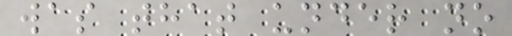was that under no
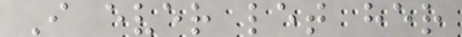I ever let her
